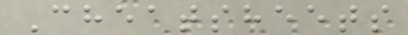Cheatsheets
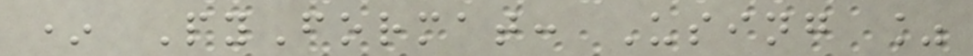* PyFormat: Using %
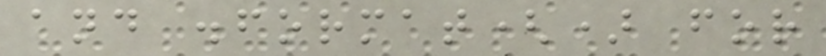and .format() for
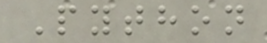Python
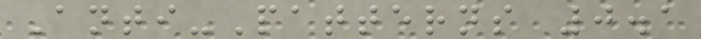Anti-Patterns 0.1
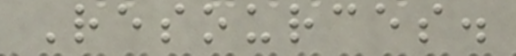Resources.
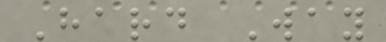Hard Way
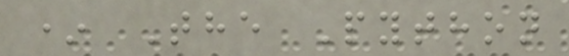* The Python
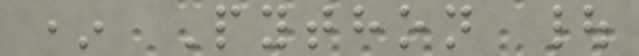* Python |
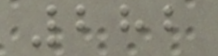282
